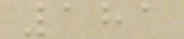181
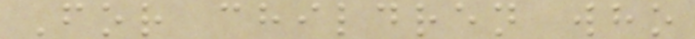For children who
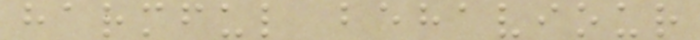harmful behaviour
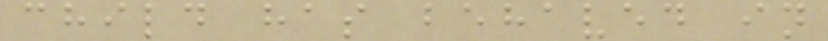child has behaved in
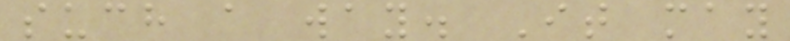such a way. It may
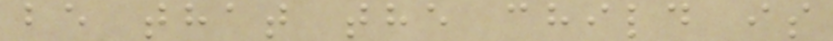be that the child is
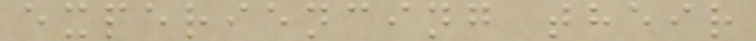experiencing their
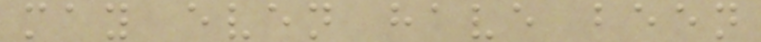may even have been
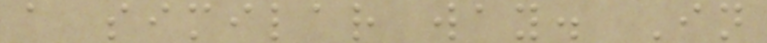a similar way. In
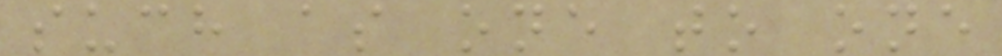such as one to one
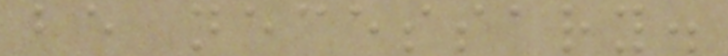be necessary.
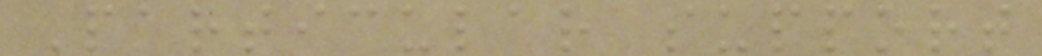Particular support
